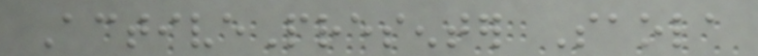ActivePresenter Saola
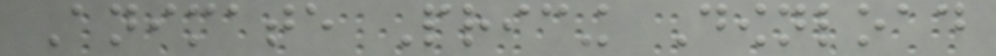Animate Pricing Download
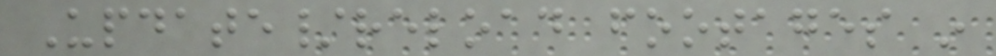Update/reload footages in
